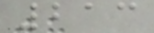213
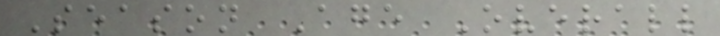Season Age Overall
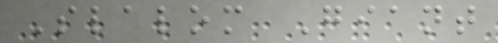Slalom Giant
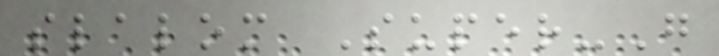slalom Super-G
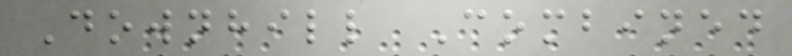Downhill Combined
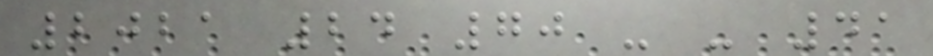2021 24 70 - - 41
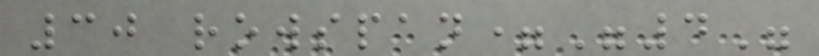30 rowspan="4"
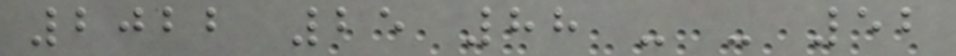2022 25 88 - - 52
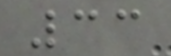33
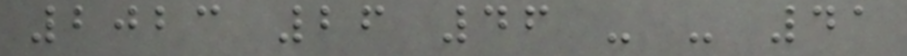2023 26 46 - - 41
